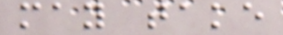may take
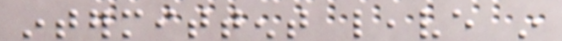intermittent leave in
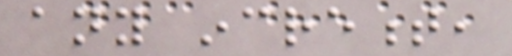any increment,
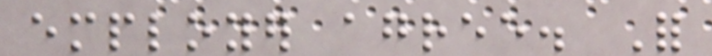employer agree. For
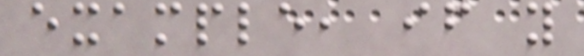example, if you
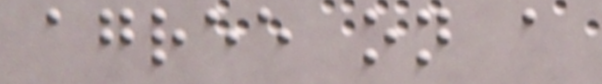agree on a
